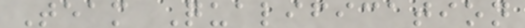Team Qualification
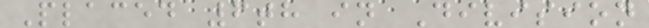Placed 6th in Division
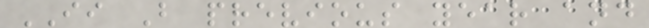II B previous year and
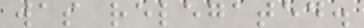was relegated.
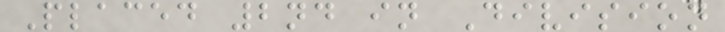Placed 2nd in Division
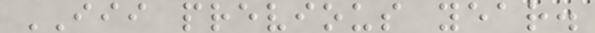III previous year.
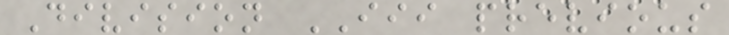Division III previous
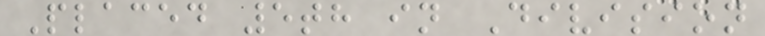Placed 5th in Division
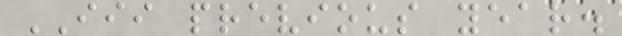III previous year.
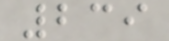239
